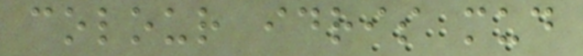colour idris mud
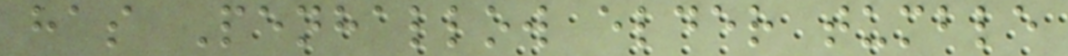has Penhallow elder tumble
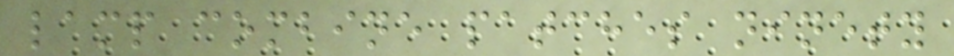lamp combine patches ninety
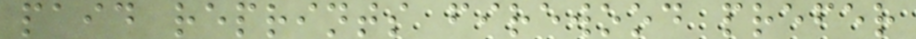paid reprints firewood prefer
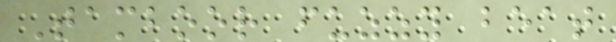Tamboor fuzzy beat
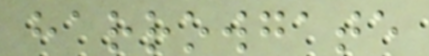harrowgate
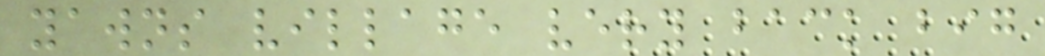yawns village very back big
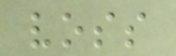voss
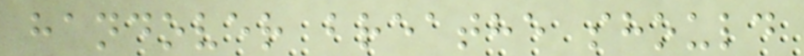handover breathe should
